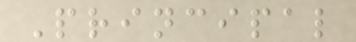Principal
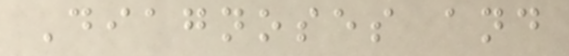Diagnoses and
